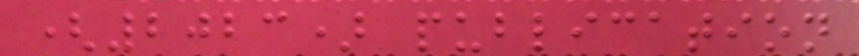(2023) publication
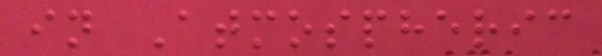in Atmospheric
